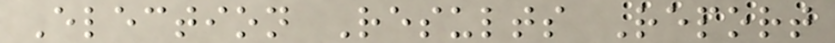Election Results Report
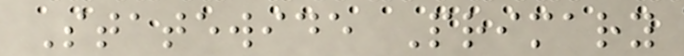Statewide Primary
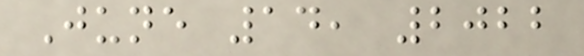June 14, 2022
